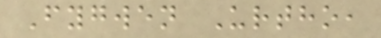Fygwen Urtho,
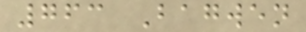763 Bagwen
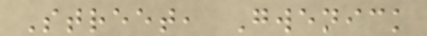Street, Gwenick
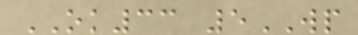OK33 5WP
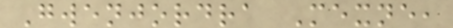Gwenjordra Mexne,
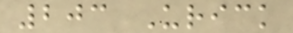203 Urick
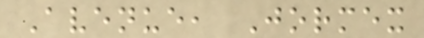Avenue, Jormex
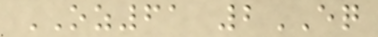OZ61 2EQ
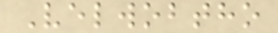Velwobtho
